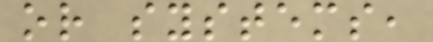or systems,
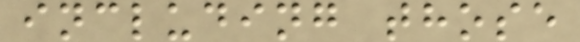including those
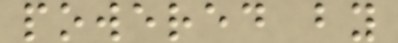powered by
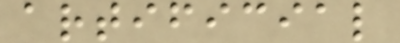artificial
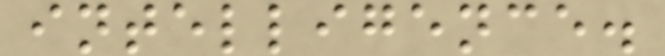intelligence.
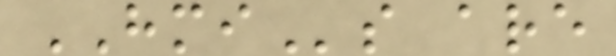HMIs are
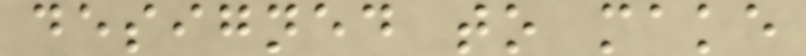designed to make
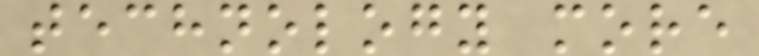technology more
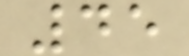45
